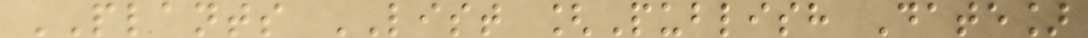PLANTS LIST [Publish Date]
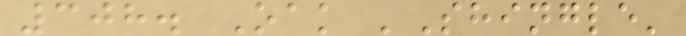308. Oak 'Shingle'
